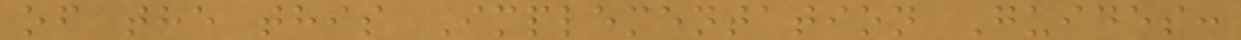of the this Implementation Guides:
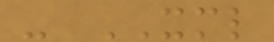- XML
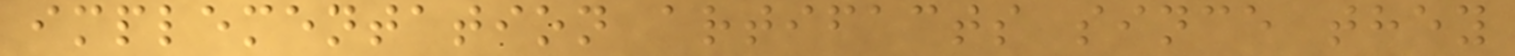implementation artifacts since they
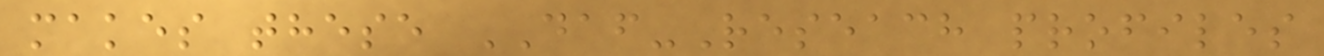makes these DAF-Reseach profiles
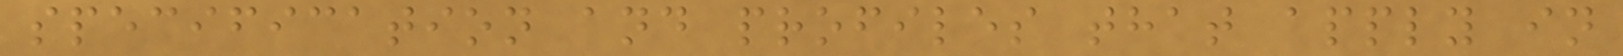specification and profiles that apply in
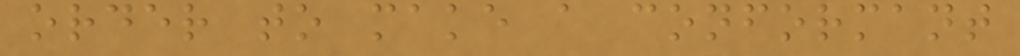order to make a conformant
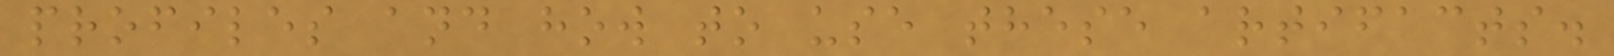profiles and how to use these artifacts.
